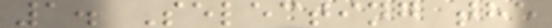1. Selecting the
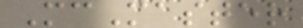McMaster
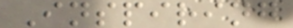Inspiring
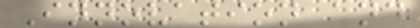Innovation and
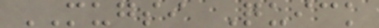MUGSI Quick
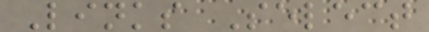Links Select
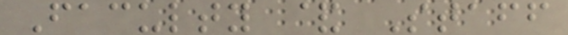Faculty & Staff
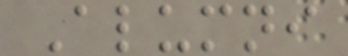Alumni
